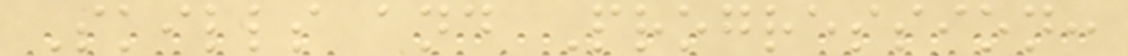Skills and Progression:
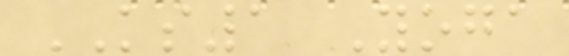KS1 Yoga
